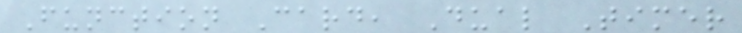Function Card, Dual Timer
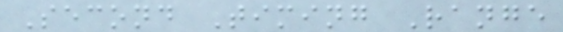Second Timing Range
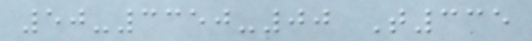50-3350-00 T335
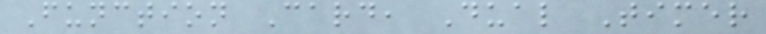Function Card, Dual Timer
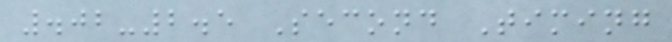.02-2.5 Second Timing
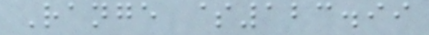Range $123.99
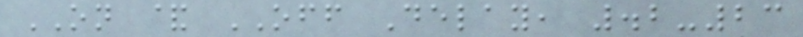ON & OFF Delay, .2-23
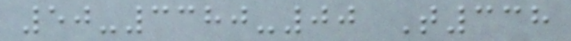50-3380-00 T338
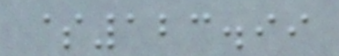$123.99
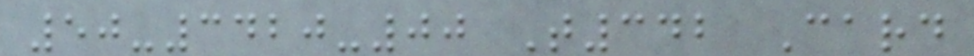50-3420-00 T342 Card
